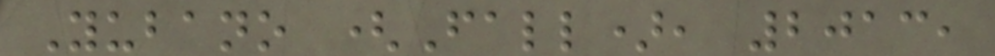Yubano (Fall), 2013,
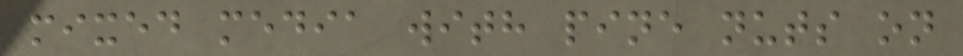mixed media with pine nuts on
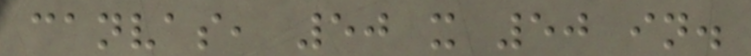canvas, 50 x 50 in.
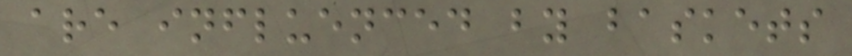are influenced by baskets
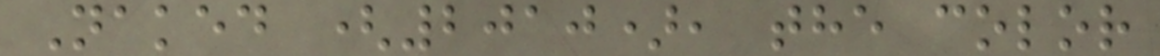Naked (2010), the color
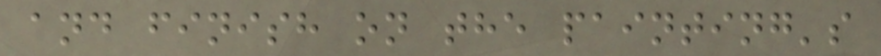and finish on the painting's
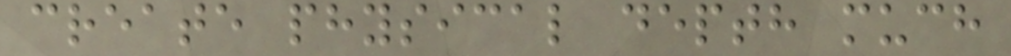create physical depth much
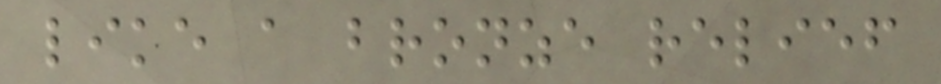like a bronze relief
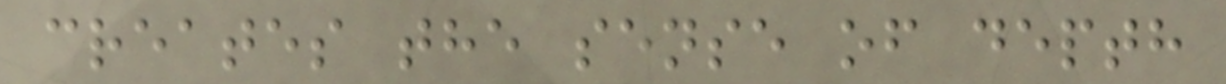creates the sense of depth
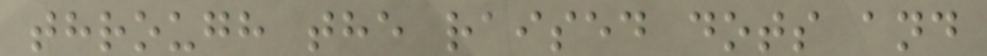through the raised dots and
